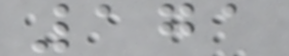171
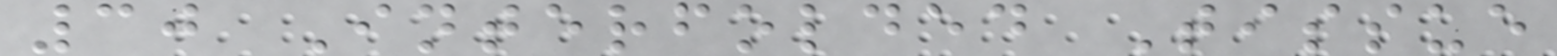30 Interfolded Tissue
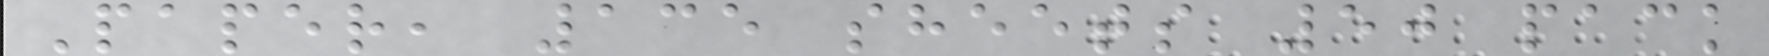Paper, 135 sheets 50 pack
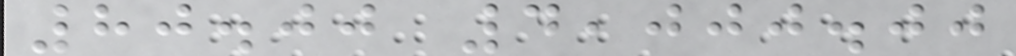80.00 4,000.00
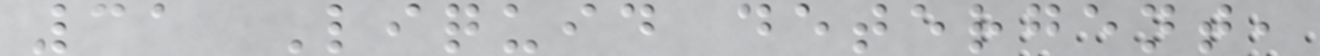31 Liquid detergent,
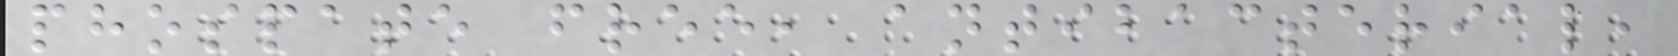phospate free, antibacterial,
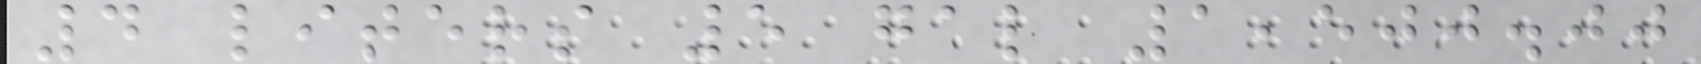4 liters 5 gal 1,500.00
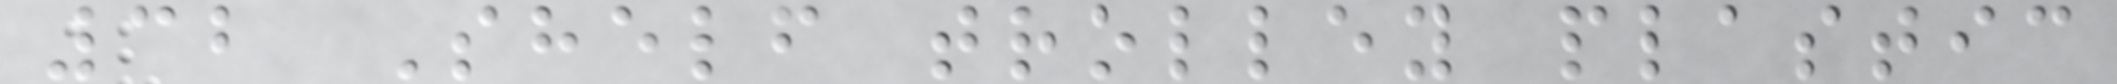32 Shelf trolley plastic
